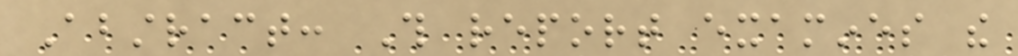Abstract: This report examines the
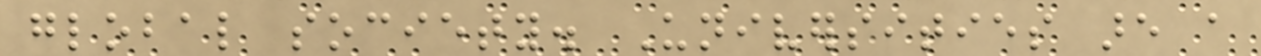global society. Universities are a
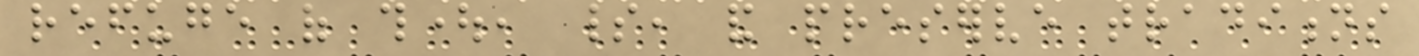refuge of thought, spirit, and preserve traditions
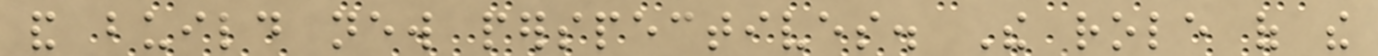and build new perspectives. The role of the
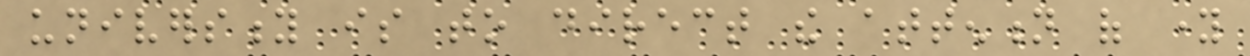university is to direct the attention of young
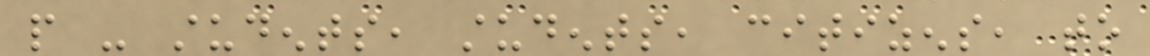people - students, students, citizens, to
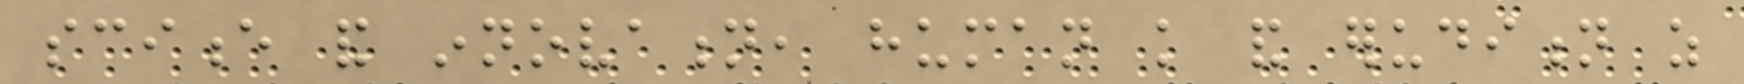science and innovation, human knowledge and erudition as
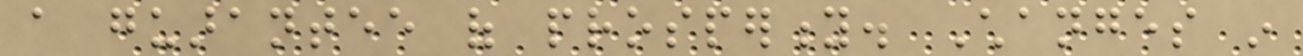a guarantee of prosperity. Changes in
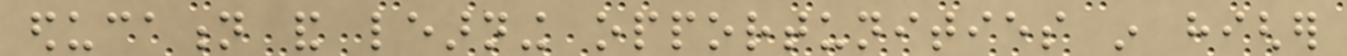education and learning opportunities in higher
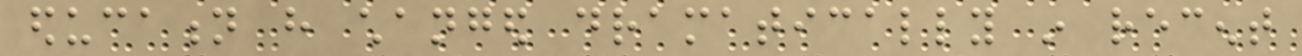education have changed dramatically in recent
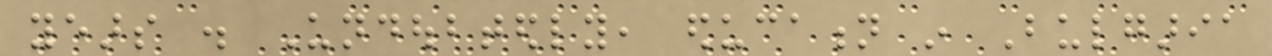years . Undoubtedly, education in Bulgaria
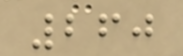260
